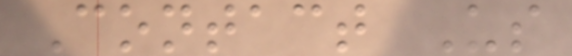Contact Us
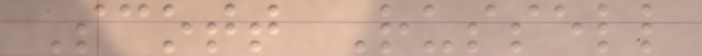Scott Russell
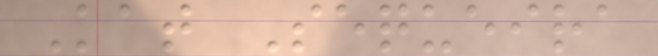Kat Sequeira
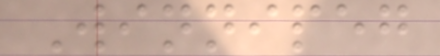Winnipeg
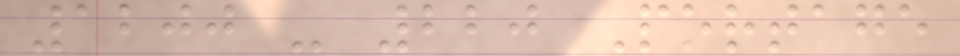1200 - 220 Portage
